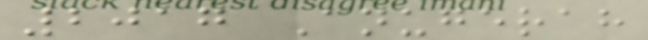2017 Anugerah
